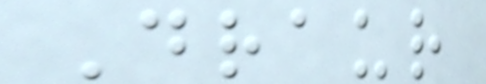Draur
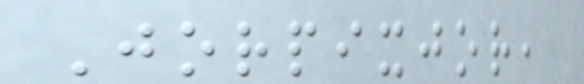Jorpixjor,
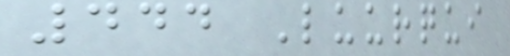444 Luurqui
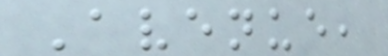Avenue,
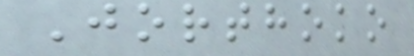Jorthoko
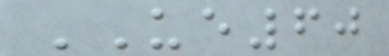UE60
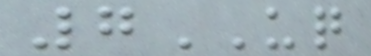7UQ
